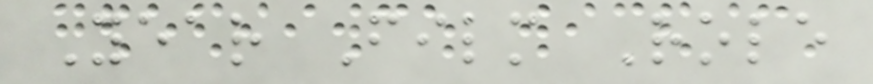Year Film Role
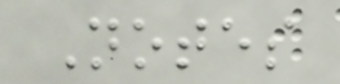Notes
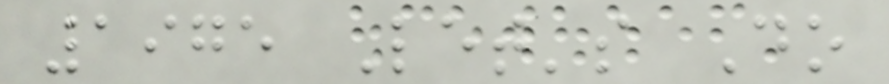1975 Let's Do
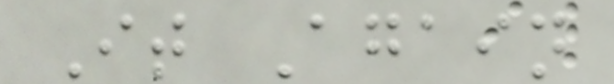It Again
